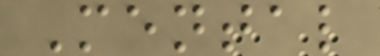Mental
